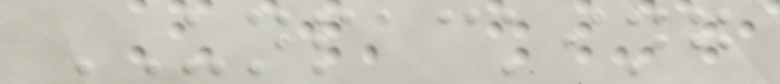UNPACKING
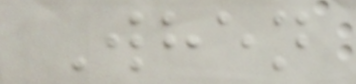When
